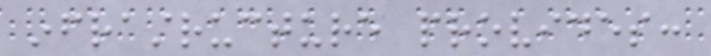infrastructure provides:
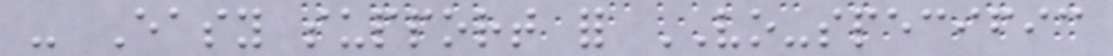- Easy support for VO-specific
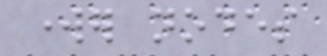worker nodes
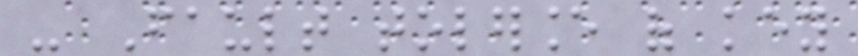- Fault tolerance of key
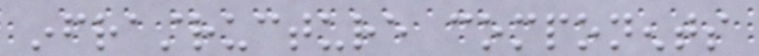infrastructure components
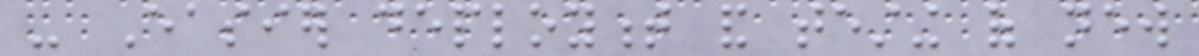- Easier deployment and testing of new
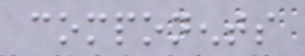components
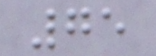75
